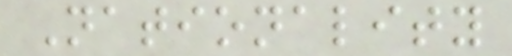Nationality
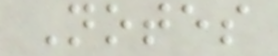Notes
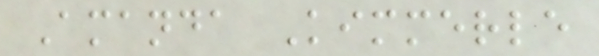Amanda Kimmerle
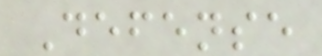Defense
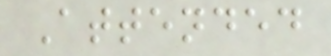Attended
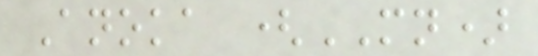Anoka (MN)
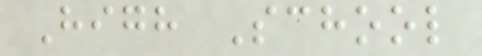High School
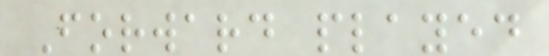Forward played
